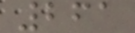261
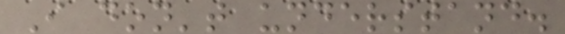I don't understand.
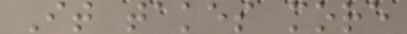It takes more
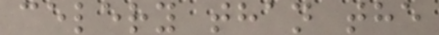celery than the
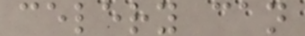celery can
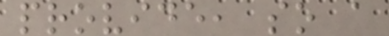provide, so a
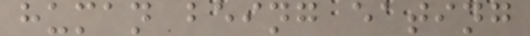human being eating
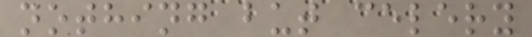nothing but celery
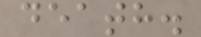death.
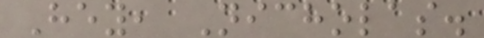Hey, Nicholas.
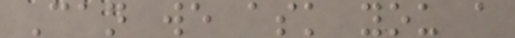Can we ask you a
